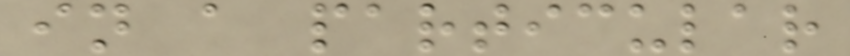in a particular
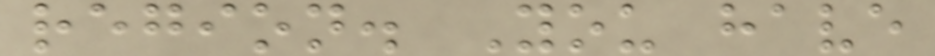region. You have
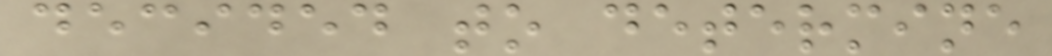decided to determine
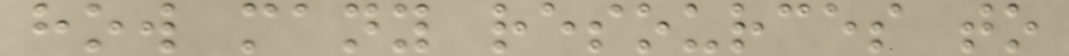how many resources to
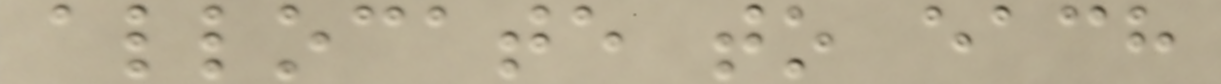allocate to each
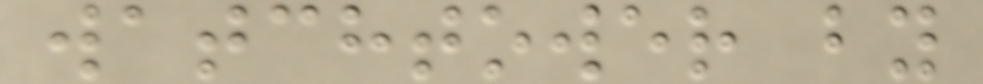watchtower by
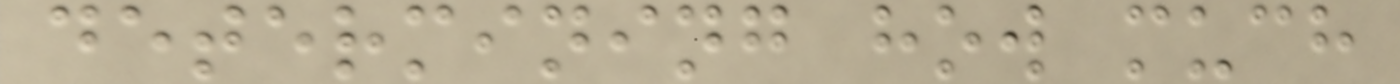determining how much
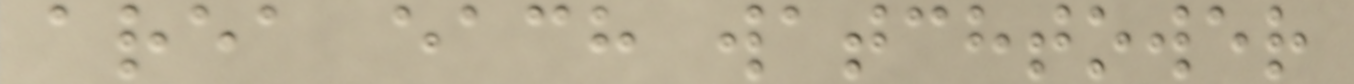area each watchtower
